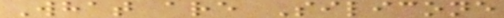What are Silicone
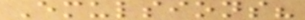Emulsions?
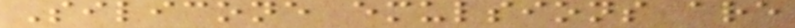Silicone emulsions are
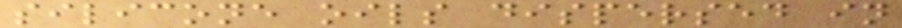silicone oils dispersed in
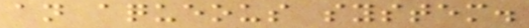an aqueous system.
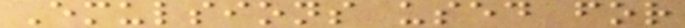Emulsions used for
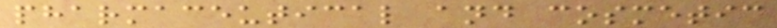pharmaceutical and cosmetic
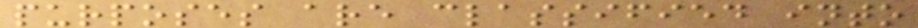purposes are classified into
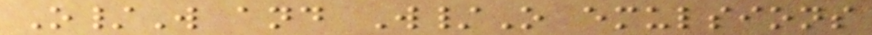O/W and W/O emulsions
